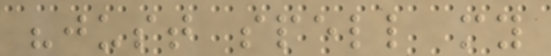"just spell my
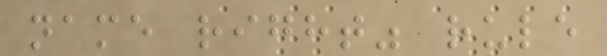name right" rule
